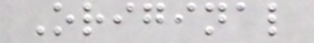Original
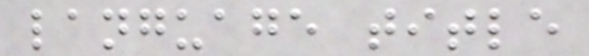language title
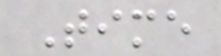Time
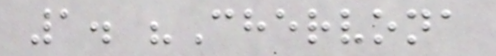1. "Chervona
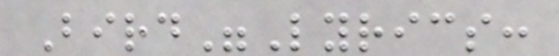Bird"Lyrics:
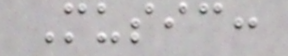Music:
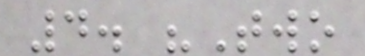4. "Two
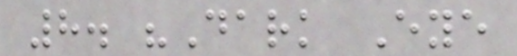8. "Dark Eye
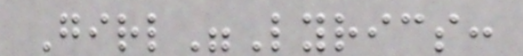Girl"Lyrics:
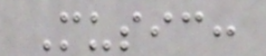Music:
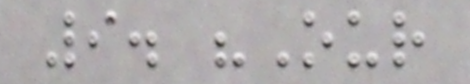9. "Our
